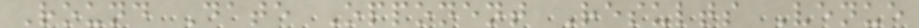Round Date Opponent Results Venue
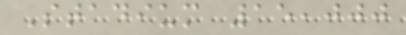Stadium 15,000
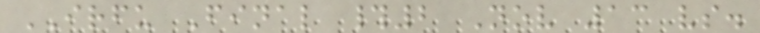IRFU Final #2 Nov 13 vs.
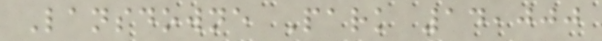Lansdowne Park 14,000
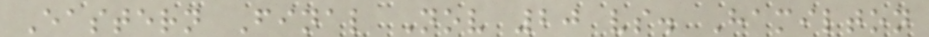Eastern Final Nov 20 vs. Hamilton
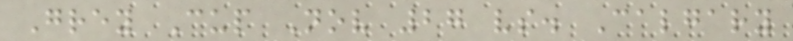Grey Cup Nov 27 vs. Calgary
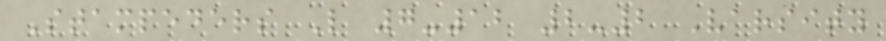Stampeders L 7-12 2-2 Varsity
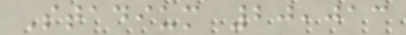Stadium 20,013
